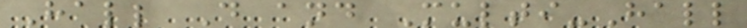Hall D and Multi-Hall
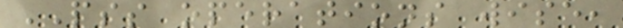PSS operations wise,
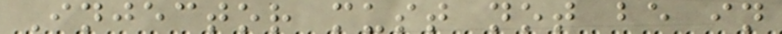Injector must not be in
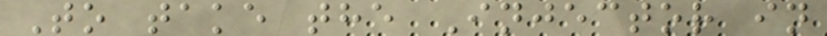To take the Injector in
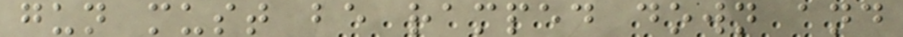gun must be ramped down and
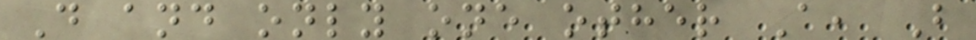D and only one other A, B
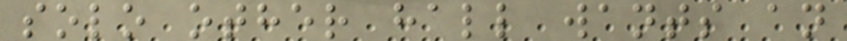solo other hall wants an
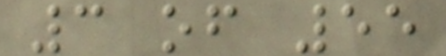3 of 55
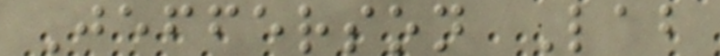Jefferson Lab
